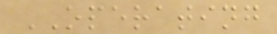OPERATING
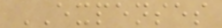EXPENSES
